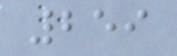259
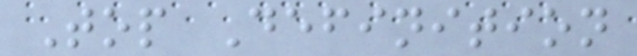Top Definition
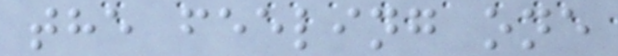the feeling one
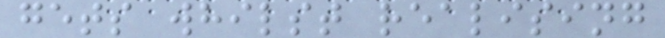gets whilst realising
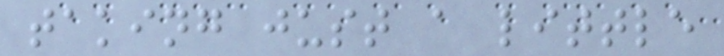taking just a little
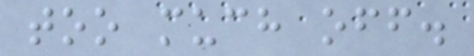too much off.
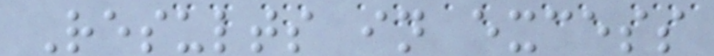Results in excess
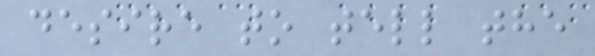desire to tell the
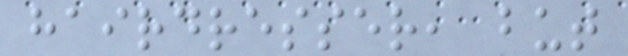hairdresser, but
